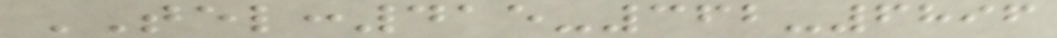TEL:415-362-6896
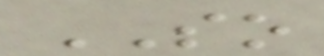SO
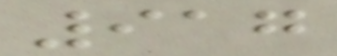917
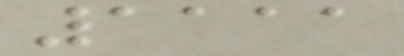1111
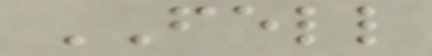FELL
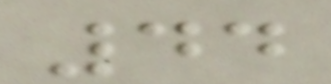44
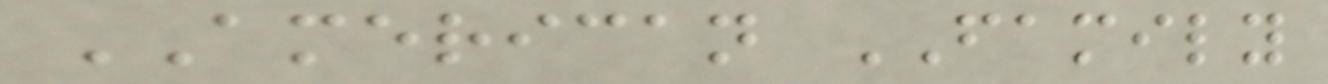AMERICAN FAMILY
